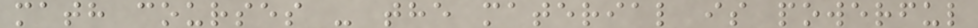math courses - the material is powerful
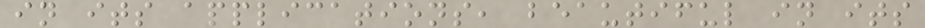in its applications, beautiful in its
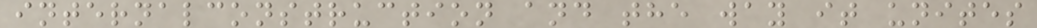internalconstruction and the way it unites
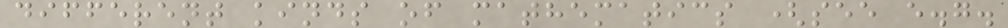different kinds of mathematics (see e.g.
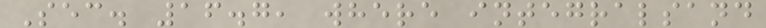Sec. 16.7, where integralsand
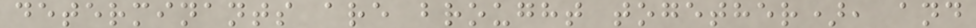determinants are brought together), and
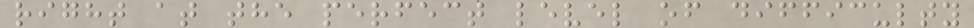right at the perfect level of difficulty
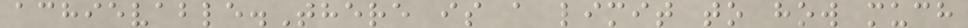achievable.There is a limit to how much
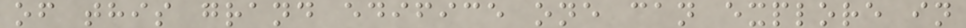of this grand edifice one can explore in
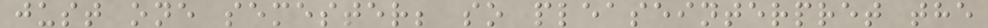just one semester; so pleaseinterpret the
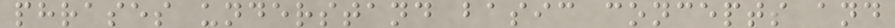phrases understand basic concepts and
